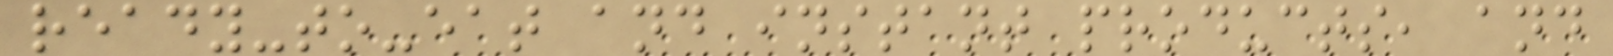ready-to-eat and instant products, and
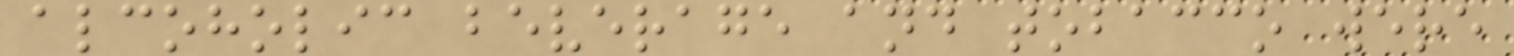alcoholic beverage and tobacco were
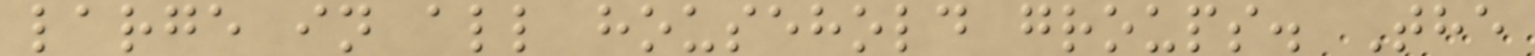large in all household groups. The
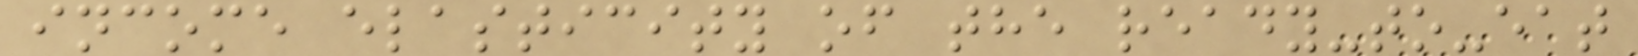income elasticity of the ready-to-eat
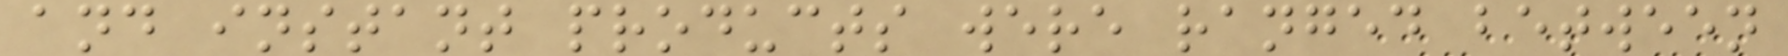and instant products were ranged between
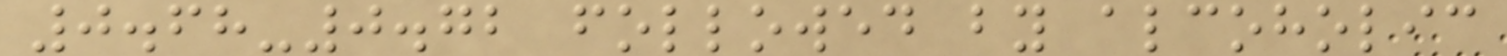0.68-0.72 followed by alcoholic
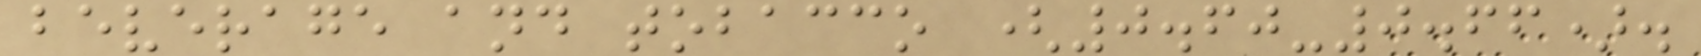beverage and tobacco (0.60-0.66).
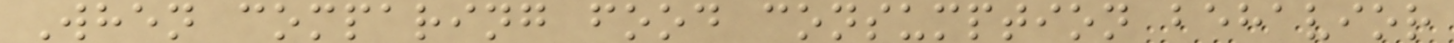When comparing food consumption behavior
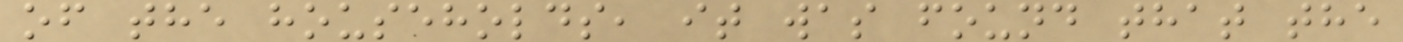of the households, it was found that the
